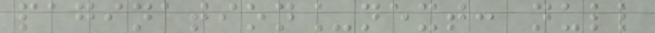pagination_next: null
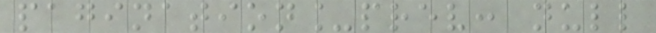pagination_prev: null
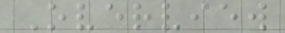Overview
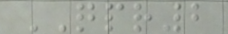QPR2
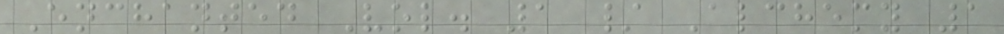Enchanted Vol. 1 / Alchemy 1
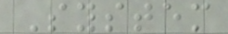System
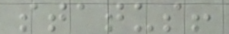status!
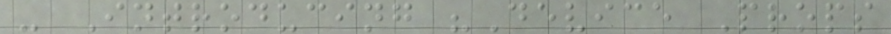- Introducing "Device Props
